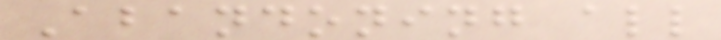Abandoning all
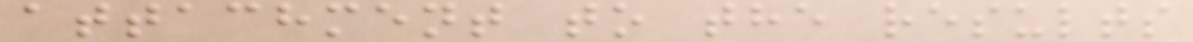attachment to the results
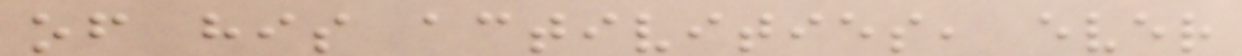of his activities, ever
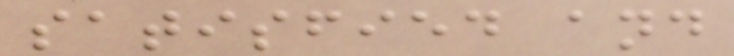satisfied and
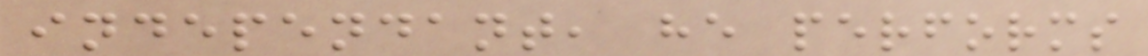independant, he performs
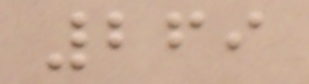269
